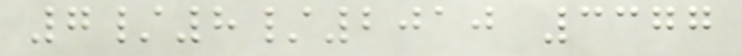7/8/2010 3377
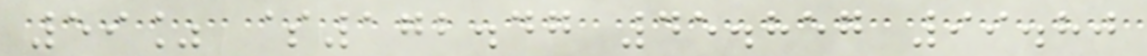59% $172.47 45.857 99.80
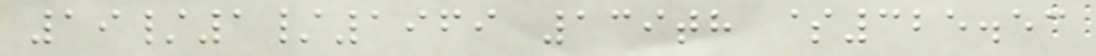19/1/1969 139th $325.53
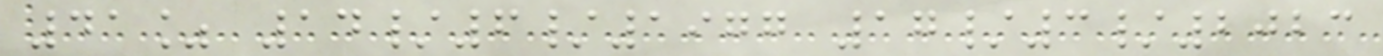41% 14/6/1977 17/3/2023
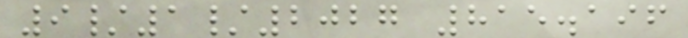9/1/2027 815.196
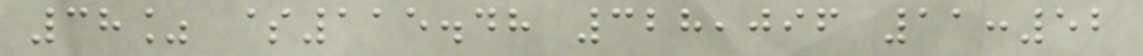38% $115.48 328,096 11:52
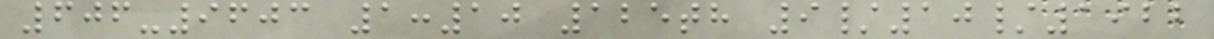606-9603 1:10 125th 9/10/1922
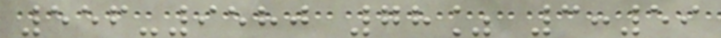556-9580 78% 3:59
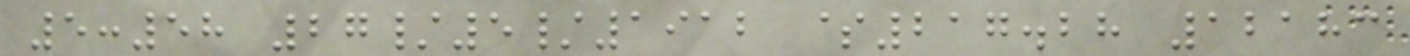5:58 27/5/1912 $217.28 12183
